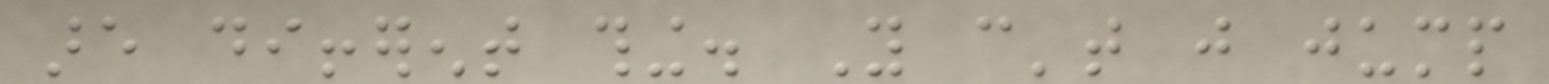are different thing. You can't just jump
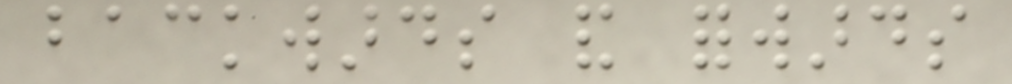backwards and forwards
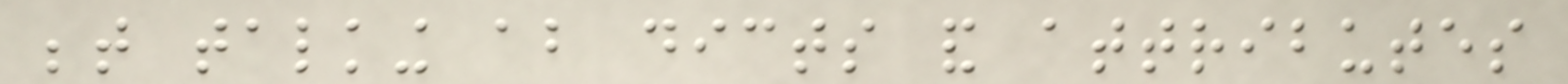between talking about dicts and attributes
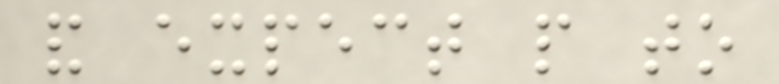and expect people to
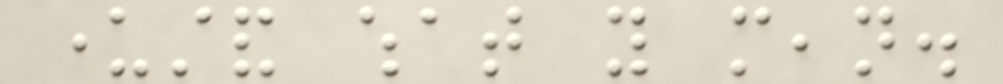understand what you mean.
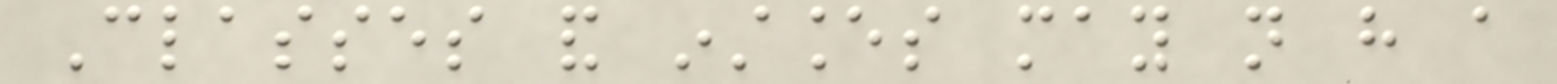Classes and instances may not have a
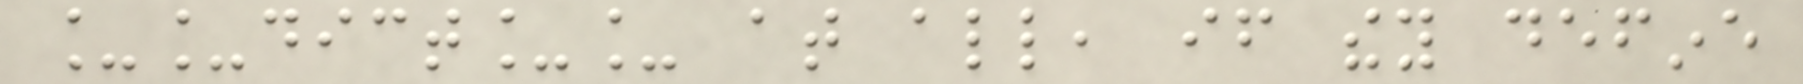__dict__ at all, if they define
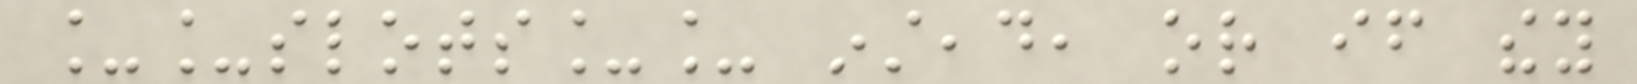__slots__ instead, or if they
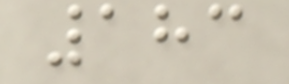183
